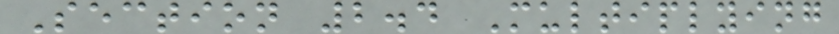Section 2.4 Multiplying
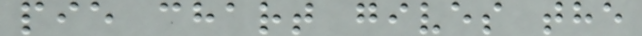pie chart gives the
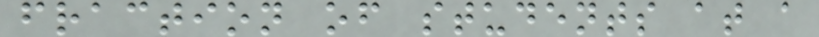fraction of students at a
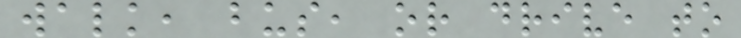walk, bus, or drive to
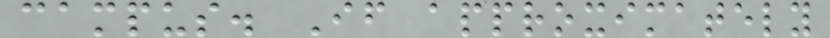campus. If approximately
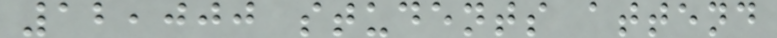12,000 students attend
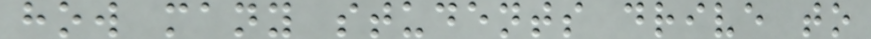how many students drive to
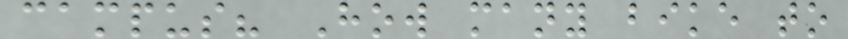campus? How many bike to
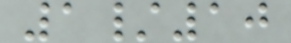1/10
